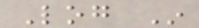Log In
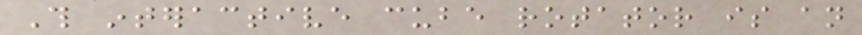This interactive cube rotator is an
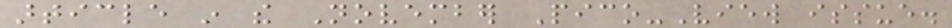article in the November Pico-View issue.
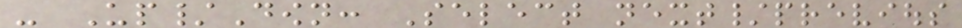- Up/Down: Select next/previous
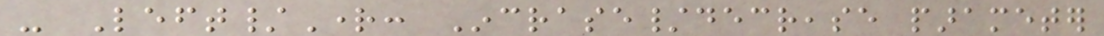- Left/Right: Incrase/decrease parameter
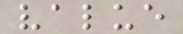value
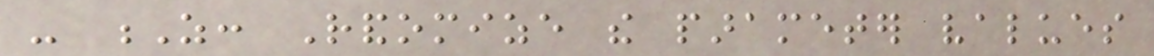- Z: Randomize the parameter values
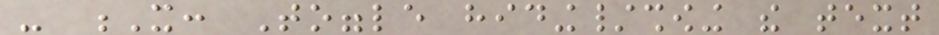- X: Toggle hiding/showing the text
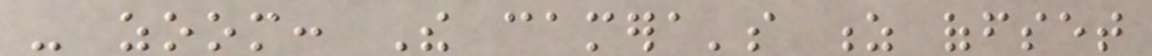- zoom: The camera's z offset
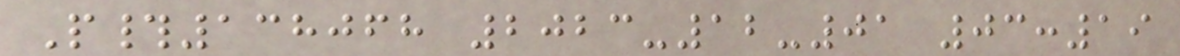P#138068 2023-12-01 03:19
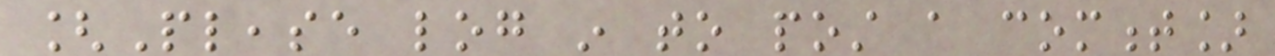[Please log in to post a comment]
